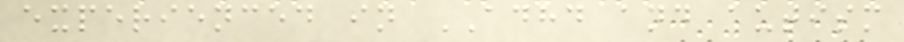experienced in ADHD and autism
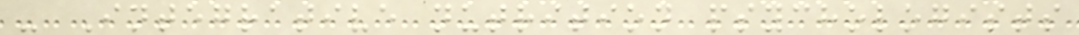- Integrative nutrition psychologists
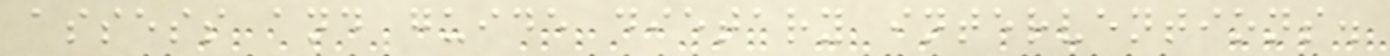assess and guide dietary interventions.
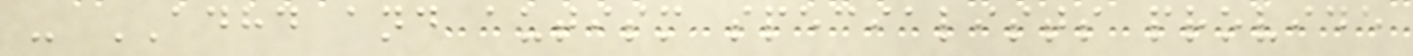- ADHD and autism specialists provide
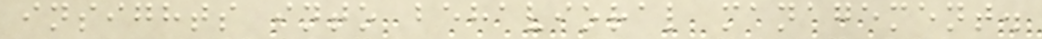insights into behavioral management.
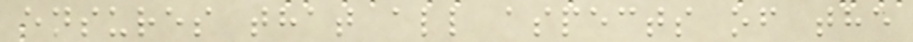ensures that all aspects of the
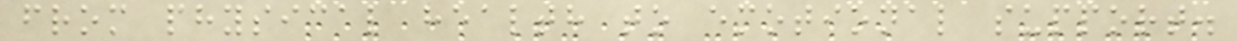from physical health to emotional support.
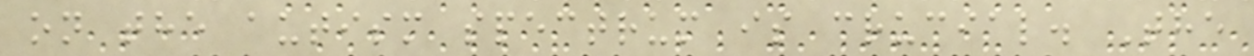on the autism spectrum is crucial. The
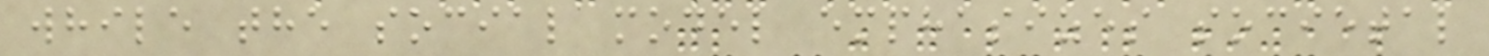while the social model emphasizes societal
